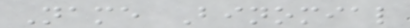Name Binomial
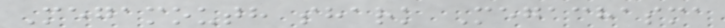Megamouth shark Megachasma
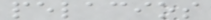pelacios
